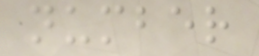number
